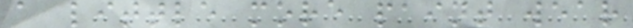a little more paint wear
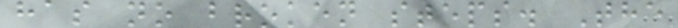has no broken steps. The
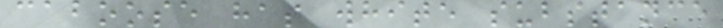caboose has white substance
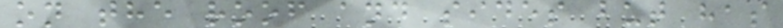on the roof and sides but has
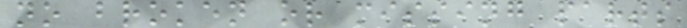no broken or missing parts
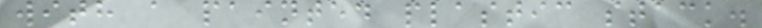with a painted plastic stack.
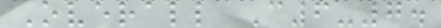Overall C6-7.
